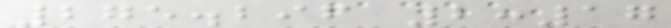275.296 2:17
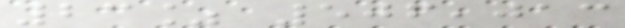23% 506,013
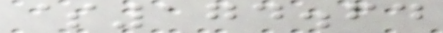$174.64
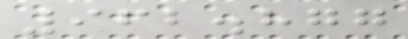962.877
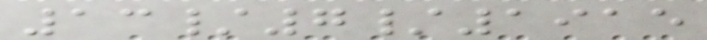13/7/1915
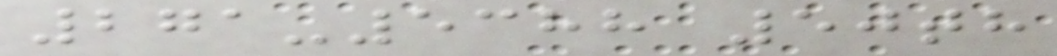271-5388 50th
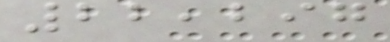22,297
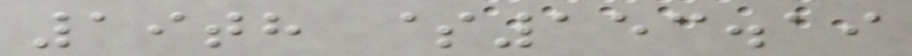19th $153.19
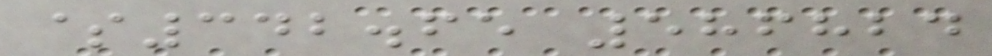$342.65 586824
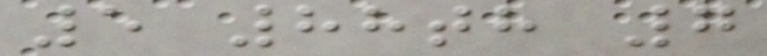5 88th 7
